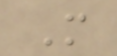M
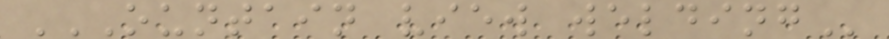OUNTAIN VIEW WELDING
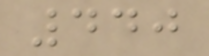440
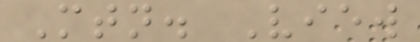Mtn. View
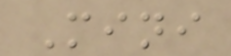Mini
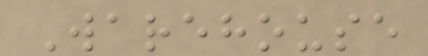Warehouse
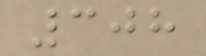308
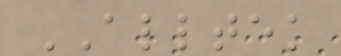ALLTEK
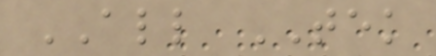ALL TEK
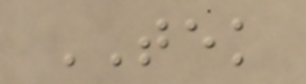TEK
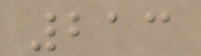213
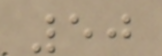50
